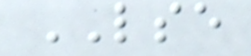LSE
